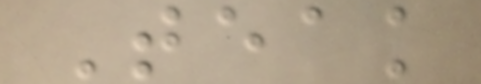Teak
